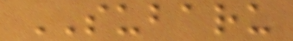SUBARU
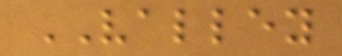VALLEY
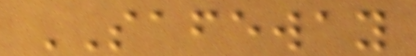SAFEWAY
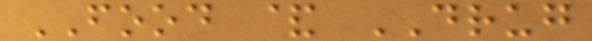FOOD & DRUG
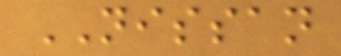NISSAN
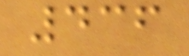436
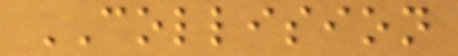COLLISION
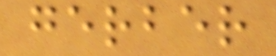gerber
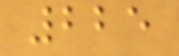225
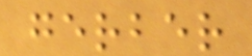gerber
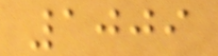1009
